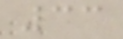33
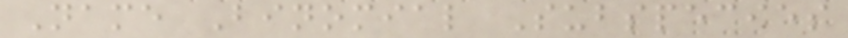Name Binomial Subspecies
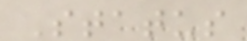Status
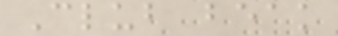Club beak
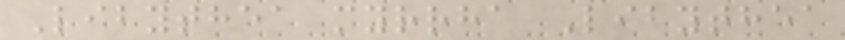Libythea myrrha Libythea
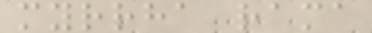myrrha rama
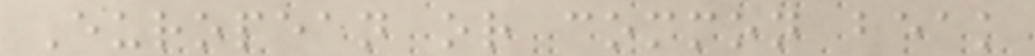European or common beak
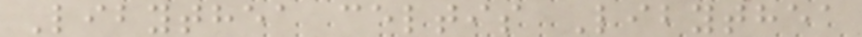Libythea celtis Libythea
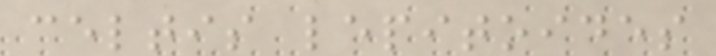celtis lepitoides
